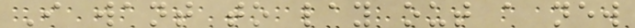I want to lay out a new
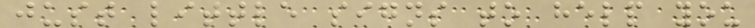just little signs to help you
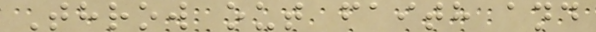Throw out faith and
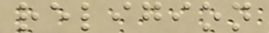religion
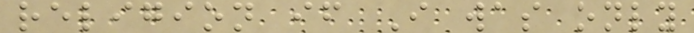religion if I was only
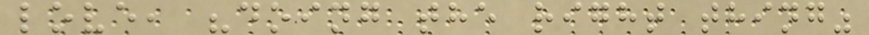love, "doing the right thing"
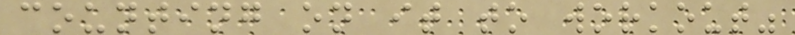counting on it to workout"
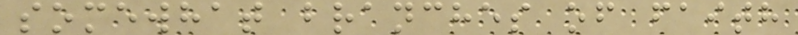somewhat branches of faith
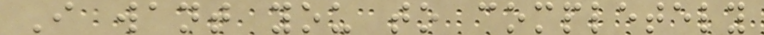I want you to completely
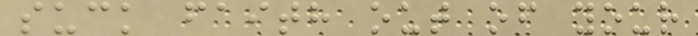suck faith out of your
